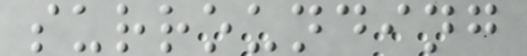surrounding
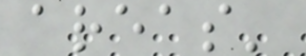areas'
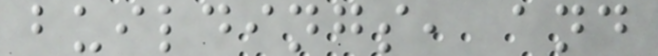buildings, and
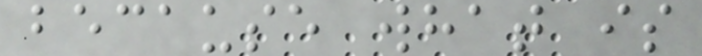because what is
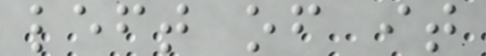left of it
